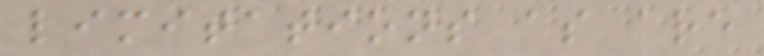limitations as are
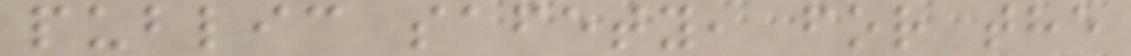public safety, for the
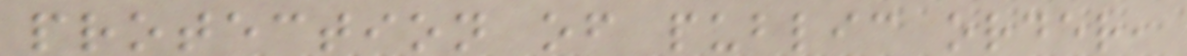protection of public order,
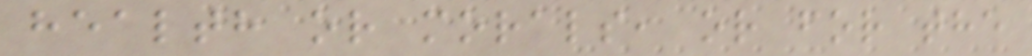health or morals, or for the
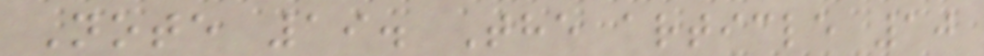Note 19. The article 10
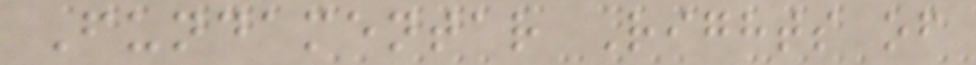Fundamentar Rights of
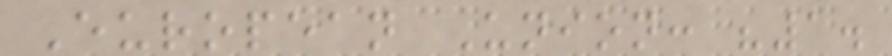European Union: "1.
